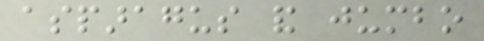asparagus and jumbo
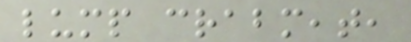lump crabmeat,
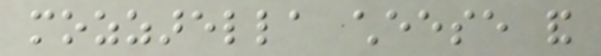mozzarella cheese and
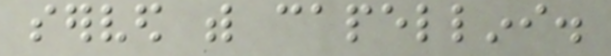served with capellini.
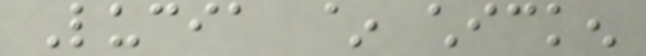Lucia ~ chicken
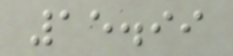15.99
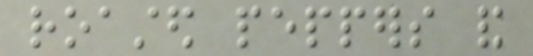roasted peppers and
